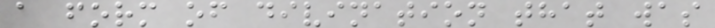a form of divination that was
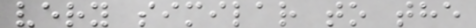very similar to the
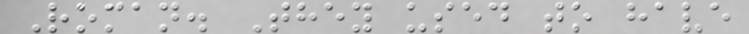Roman. They used to have
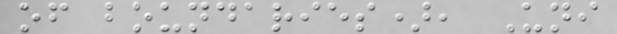of boundaries), Uni
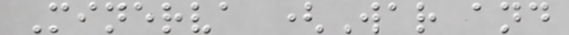Minerva (War and
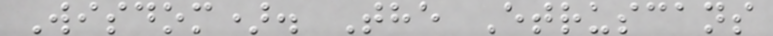Wisdom). The Etruscans
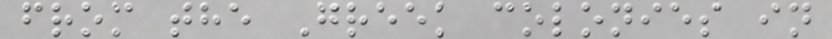from the Greek colonies in
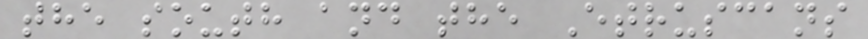the south and the Etruscans
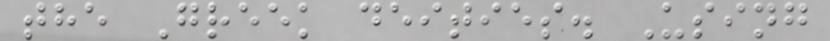the Greek deities. Using
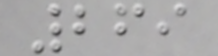269
